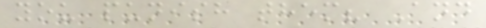you punish them? And
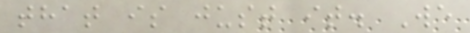that is just it. We
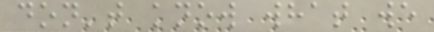don't know what we
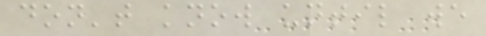don't know until we
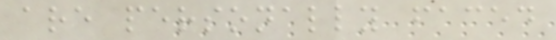are personally faced
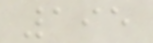195
